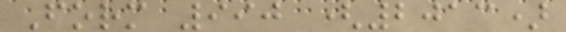Form 990 (2013)
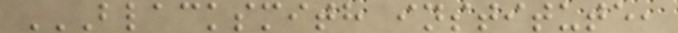BLACKSMITH INSTITUTE,
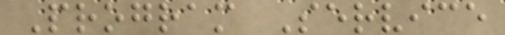Program Service
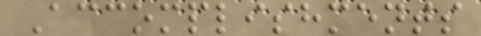Accomplishments
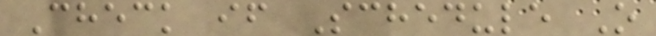Check if Schedule O
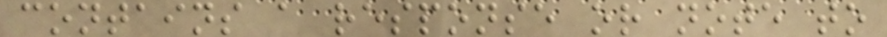contains a response or note to
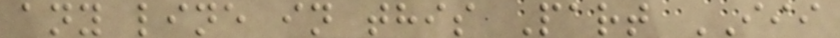any line in this Part III
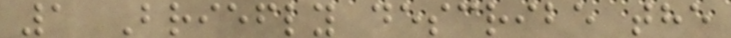1 Briefly describe the
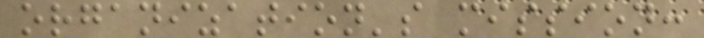organization's mission:
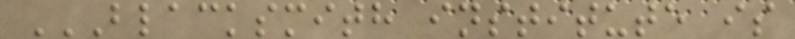BLACKSMITH INSTITUTE IS
